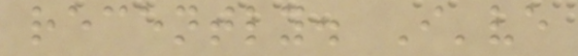recently. I've
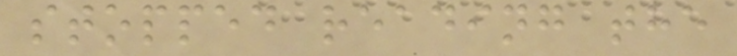stopped reading the
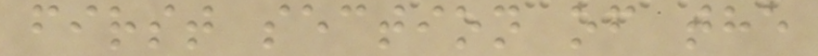first section of the
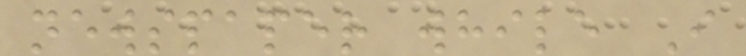newspaper while I
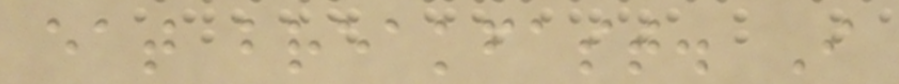eat breakfast. I
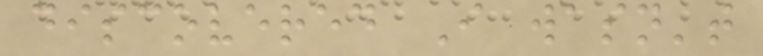discovered I wasn't
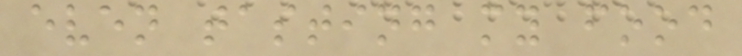even tasting my food
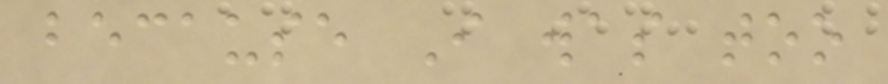because I was too
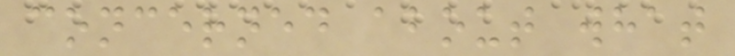concerned about what
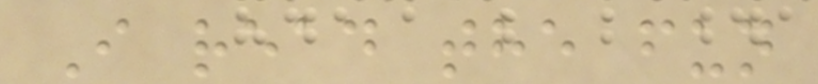I read the fun
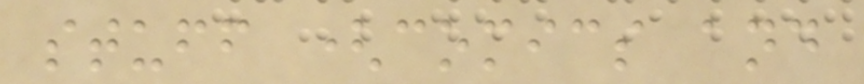stuff (comics and
